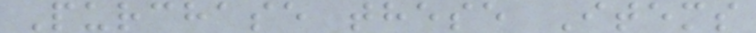Purchase these Items
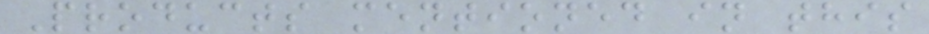Products mentioned in this
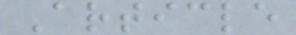Article
